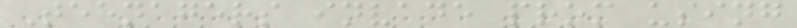Teenagers invade prom using
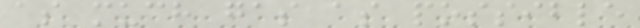as much gas as possible
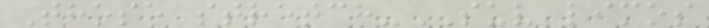Those stretch-SUV limos
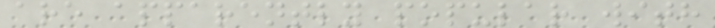are apparently popular with
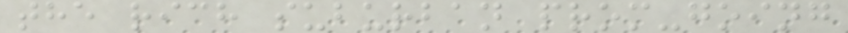the rich suburban prom-going
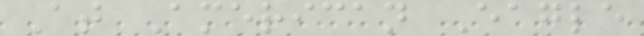At American Eagle
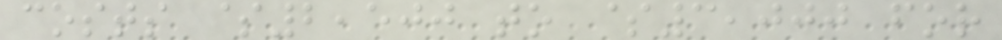costs $2,500 to $3,000 for
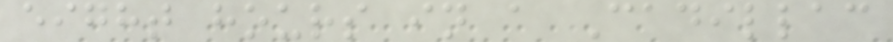eight hours in a Cadillac
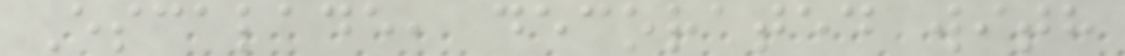Escalade, decorated with
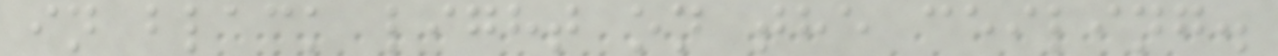in black light on the ceiling.
